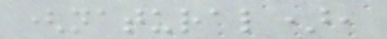(natural),
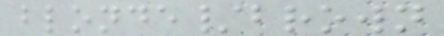blonde/brown
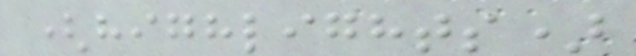(highlights)
